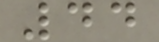44
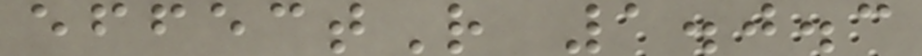effectR 1.0.3
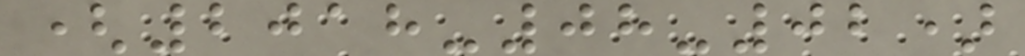(2018-08-02)
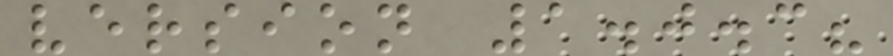version 1.0.3?
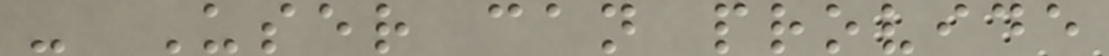- User can provide
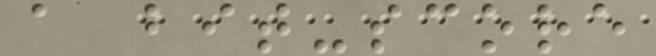a bit-score
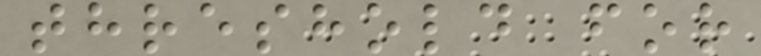threshold for
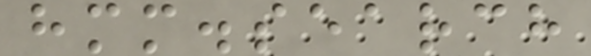hmm.search
